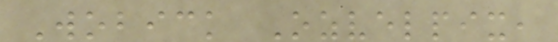Wobick Ozvelpix,
